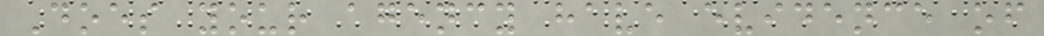Does your agency have evidence of
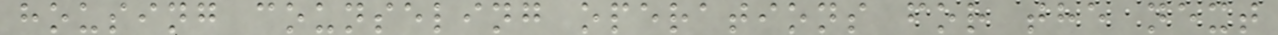housing counseling operations for the next
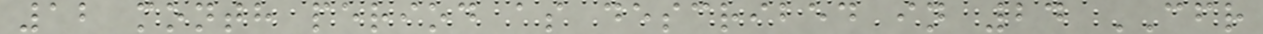12 month period as described in 24 CFR
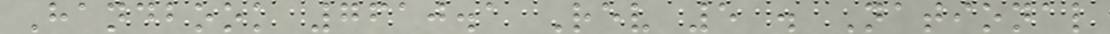Handbook 7610.1 Rev 5 . National
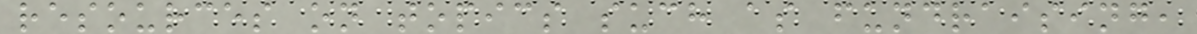resources on topics such as fundraising,
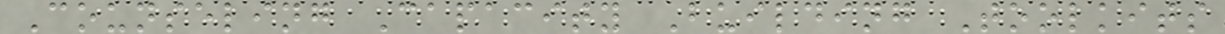Counseling Capacity Building Toolkits
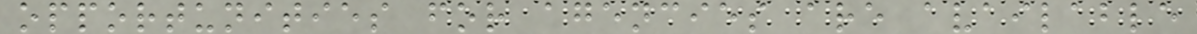opportunities for agencies are available
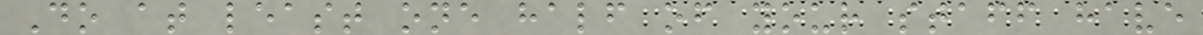Do at least one half of your staff have
